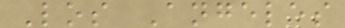Los Angeles
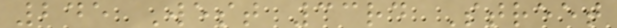245 West 33rd Street
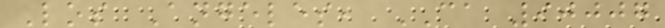Los Angeles, CA 90007
